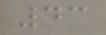43
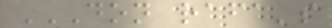DON RAFA'S
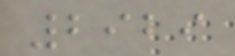2929
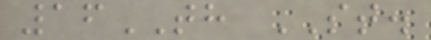16TH ST.
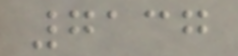7137
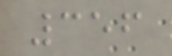356
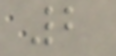2
